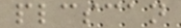plcscan
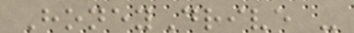HoneyDrive -
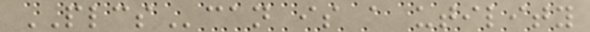PLCScan is a utility
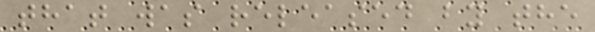that was released by the
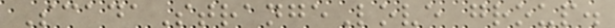ScadaStrangeLove group.
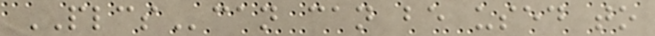PLCScan can be used to
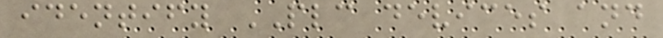identify PLC devices and
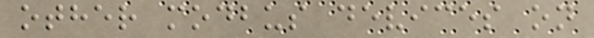other modbus devices on
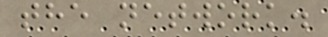the network.
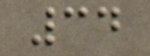34
